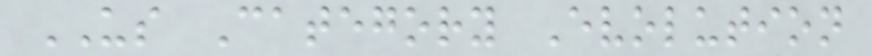US Category Evolution
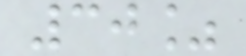30%
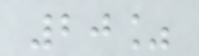20%
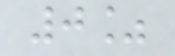0%
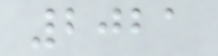2021
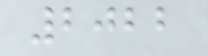2022
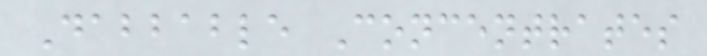Dabbable Concentrates
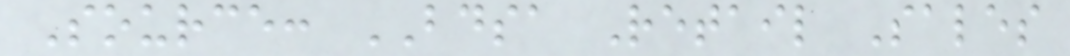Source: BDSA Retail Sales
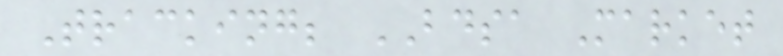Tracking; BDSA Market
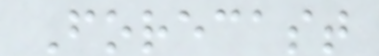Forecast
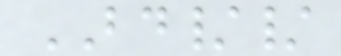BD//
